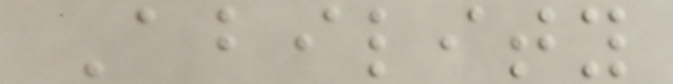Ability
